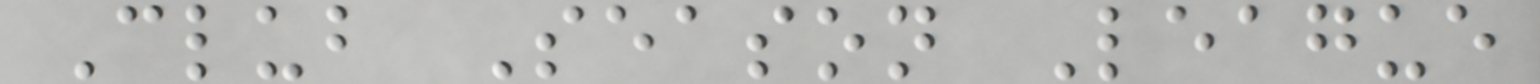Club Season League
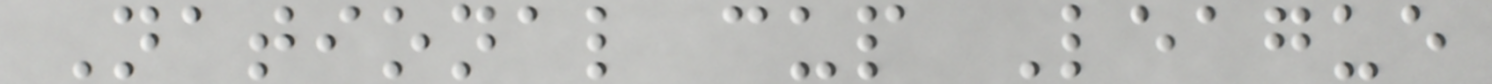National cup League
